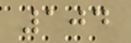104
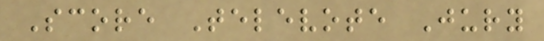Score Televote Jury
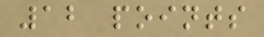12 points
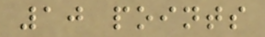10 points
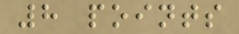8 points
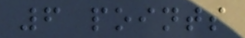6 points
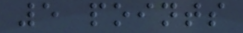5 points
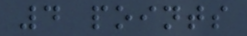4 points
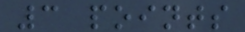3 points
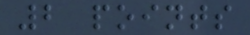2 points
